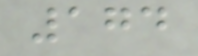174
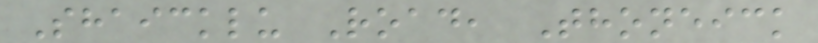Shaicklu Road, Thoneick
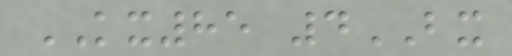KX85 4BX
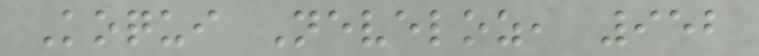Koqui Neveloz, 952
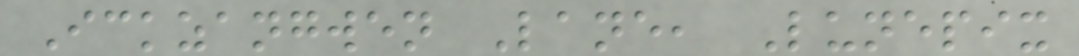Ickzangwen Lane, Lunepix
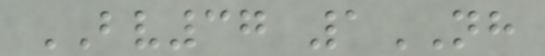BV37 1NH
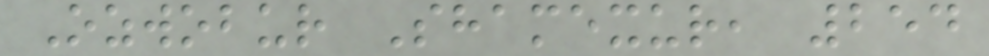Ozwobur Shamexur, 254
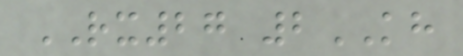RX27 2KH
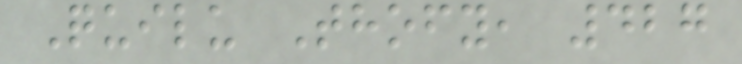Quilu Thofy, 427
